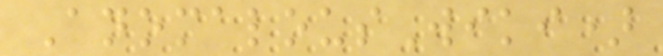AnomalousWiki)
